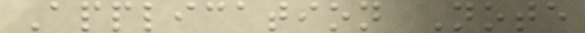Application Note
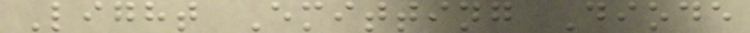Light Emitting Diode
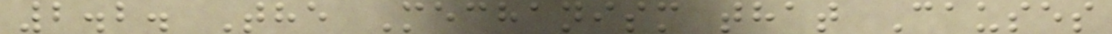2.2. The Mechanism that Causes
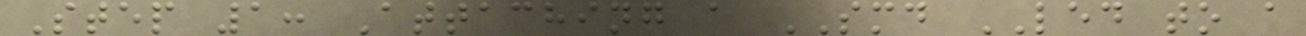Step 1: Attaching a SMD LED to a
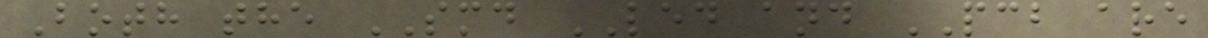Both the SMD LED and PCB are
